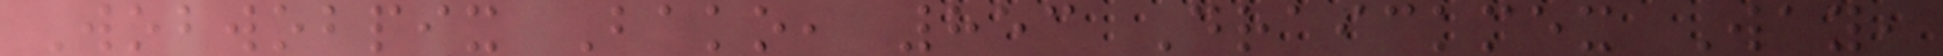Wobwobpix Bako, 853 Draickmex Way,
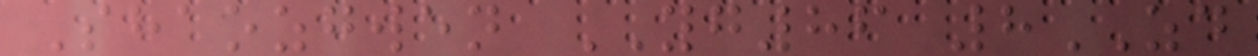Shaozgwen YG86 8ZD
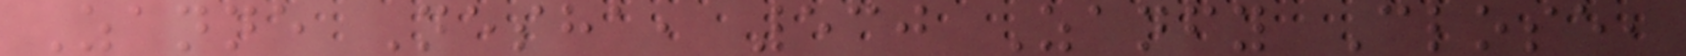Zanne Nesha, 530 Zanfy Close,
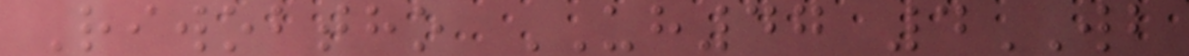Riwobtho UH47 4WB
